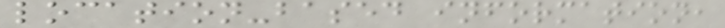location-based information,
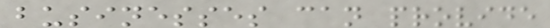businesses can provide
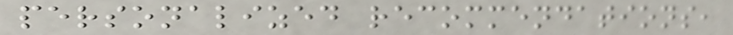personalized recommendations,
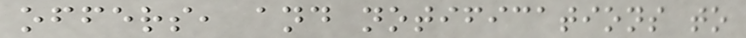offers, and notifications to
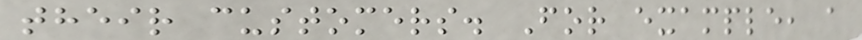their customers. For example, a
